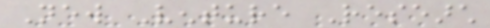New Venture Research
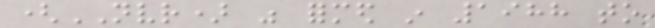(NVR) was formed in 1988 to
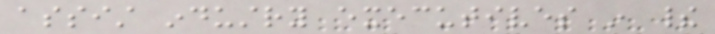assist industry executives in their
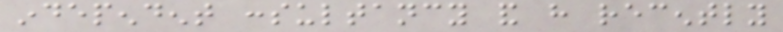independent consultancy and have recently
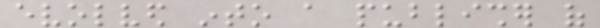evolved into a publisher of
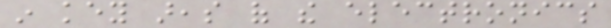in key areas of the electronics
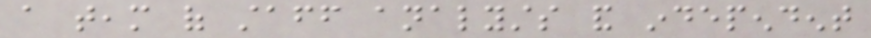a team of staff analysts and independent
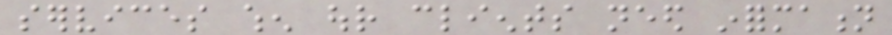services when our clients need information
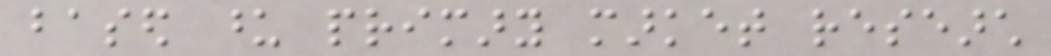based upon primary market research
